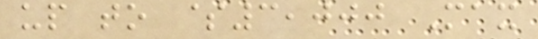up to $3,000 Max
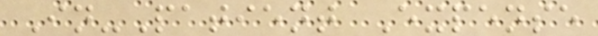In-Patient Expense
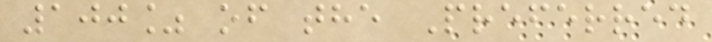100% of the Preferred
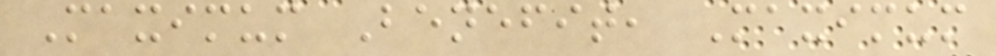Maximum Benefit, Maximum
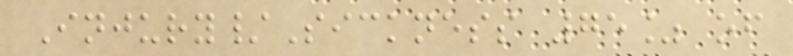Injury/Sickness 75% of
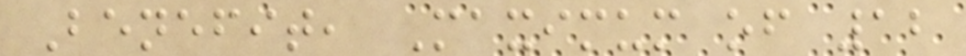Benefit, Maximum of 12
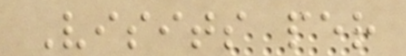Visits per
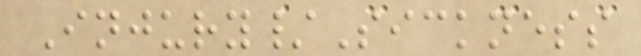Injury/Sickness
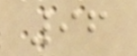96
